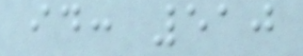id: 510
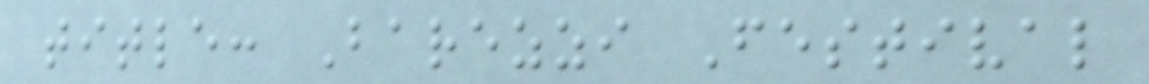title: Barezzi Festival
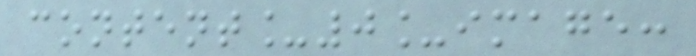content_0_image:
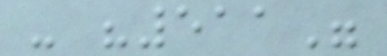- "511"
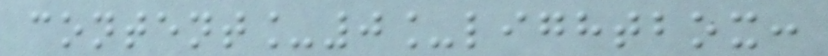content_0_lightbox:
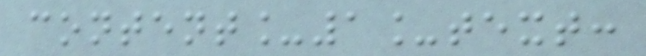content_1_text:
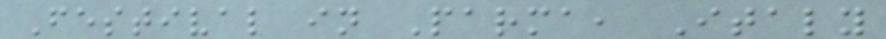Festival in Parma, Italy
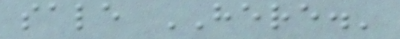sale HERE.'
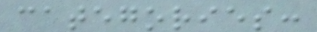categories:
